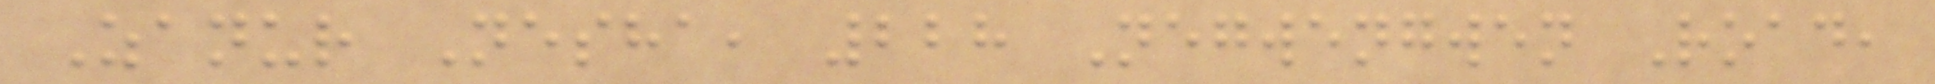Zanur Nesha, 228 Negwengwen Road,
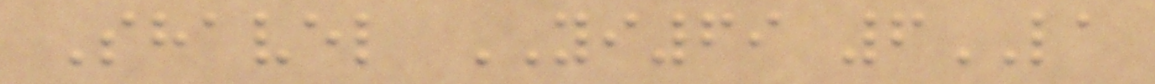Shavel YI69 6LA
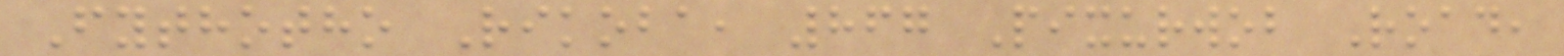Fythotho Rikoba, 867 Pixurwob Road,
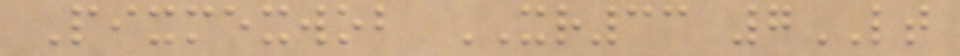Pixmexwob XR33 7LT
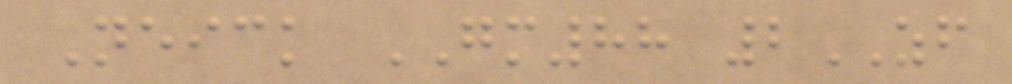Neick GM88 2ZF
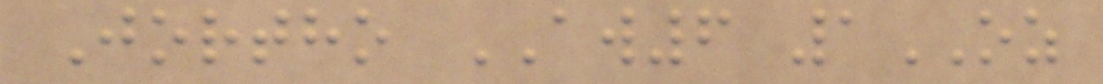Jortho AW6 1OZ
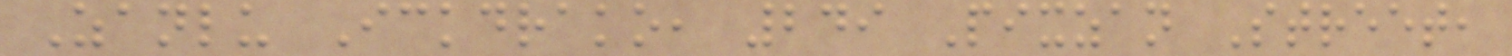Zanlu Ickdrako, 249 Pixzan Street,
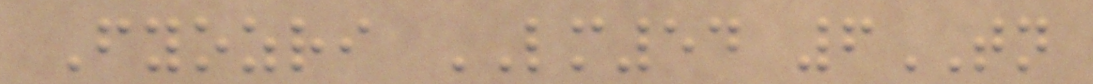Fyozri LM54 6TN
